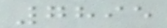7895
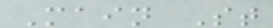Main St
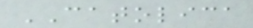CATOLICA
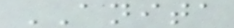ANITA
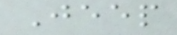Jeep
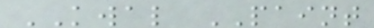KWAL PAINT
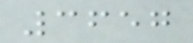3657
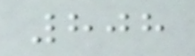808
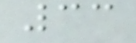33
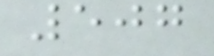507
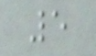5
